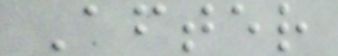After
